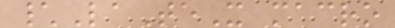\LaTeX macro
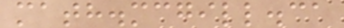math.mcgill.ca
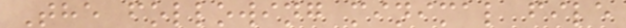The following minimal file
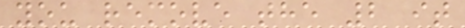you remove the 2 it
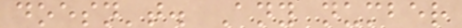doesn't. Any number
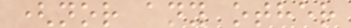(nor any other
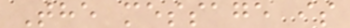The message is
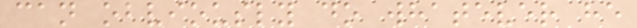can obviously do whatever he
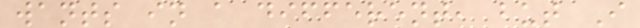wants in a different, but I
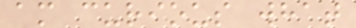am curious what
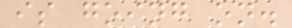is going on.
